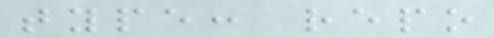type: repo
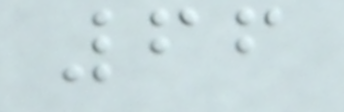66
